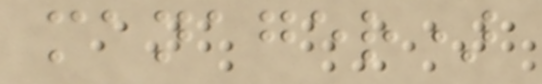manager)
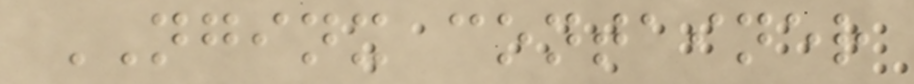NGINX container
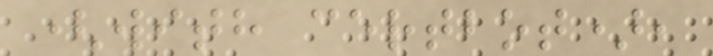(with certbot),
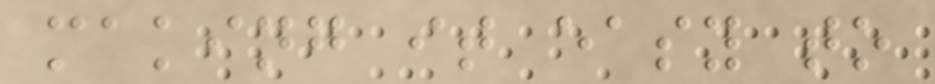making it easy to
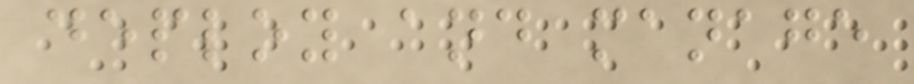deploy and manage
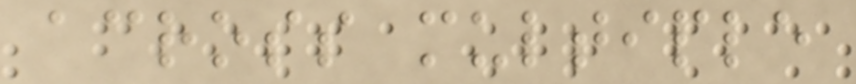across multiple
